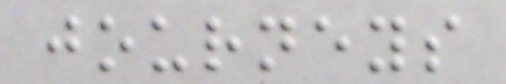journeys
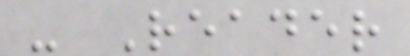- Reader
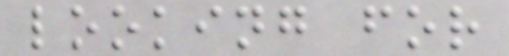looking for
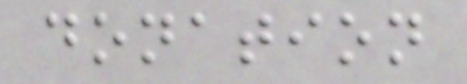donation
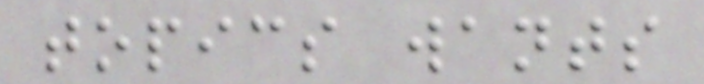topics wants
